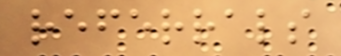referrals
